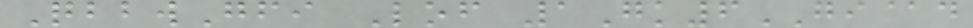QbbwGfi Lof 1Gk6GI@d
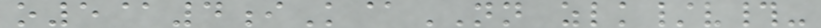o5@4iK@NN zlk/v#-
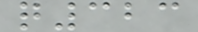q323
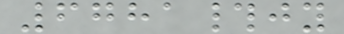6781#jy
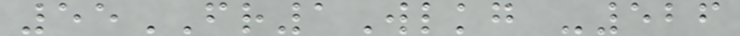55FR1Wlkg -526
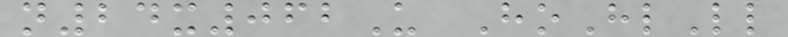n24x062U HoHlLl
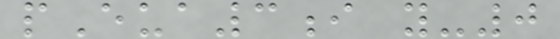pEua3i y-0
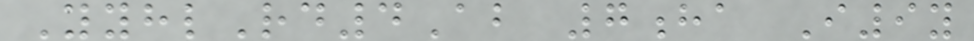YyhlRd4Ab 7ha I9y
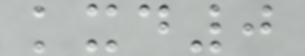kxd0
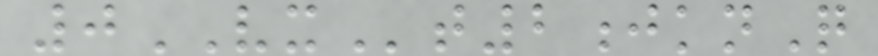0VXt2jknQ
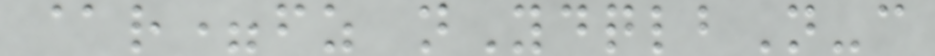@r=fz nYdqlbN-c
